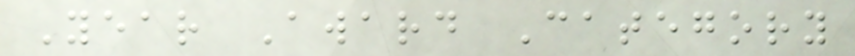Year Award Category
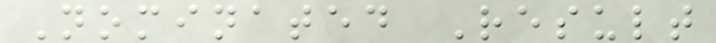Nominated Result
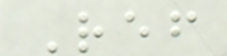Ref
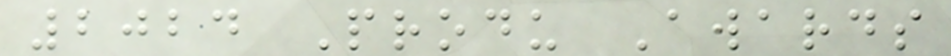2024 Produ Awards
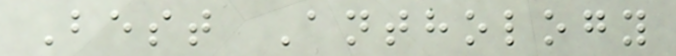Best Anthology
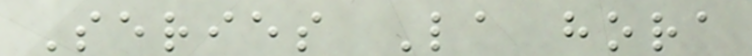Series La hora
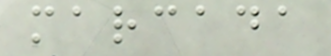marcada
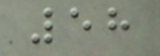58
